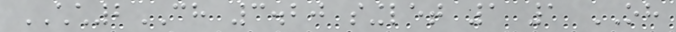CHCH2CH 3.20 singlet 1 1 OH
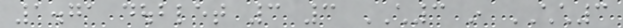1.71 doublet 3 3 CH3 in CHCH3
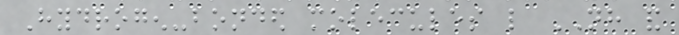Hydrogen-bonded molecules like NH and
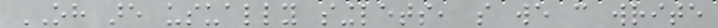OH are usually singlets, so we can write
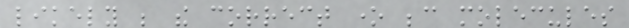likely be the correct one because molecules
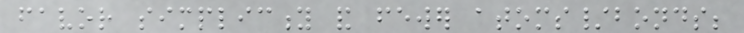favor simplicity and fewer atoms/bonds;
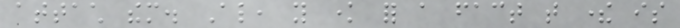attach them. Also, you know for a fact that there is
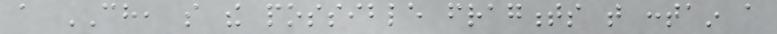a CH, so the possible fragments that contain a
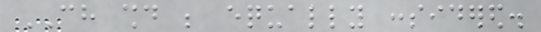CH should be equally considered.
